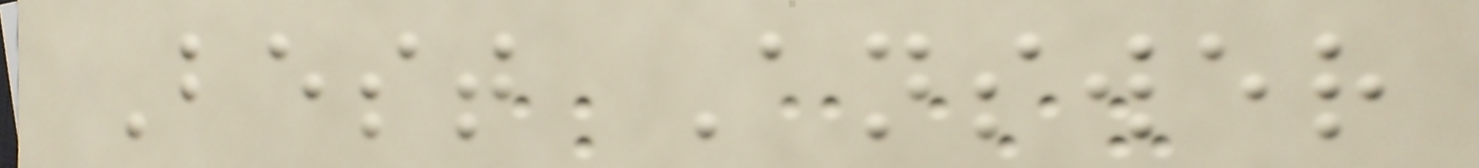Best Answer
